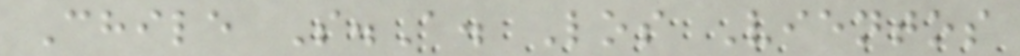Chile S.A. Los Vientos
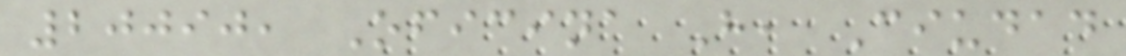20090, Oficina H, Ciudad
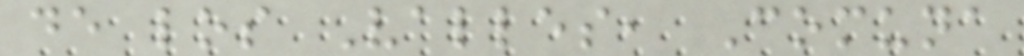de los Valles, Comuna
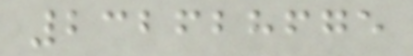232628675
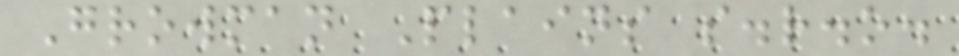Growman Plains s.r.o.
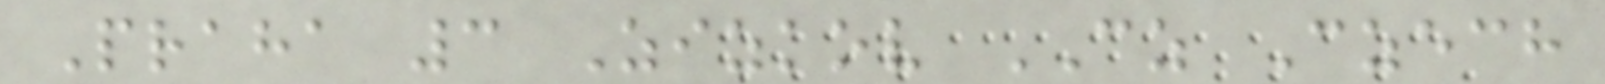Praha 3 Zizkov CZ Czech
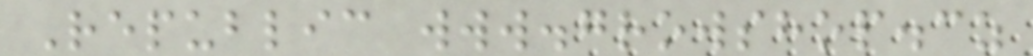Republic www.growshop.cz
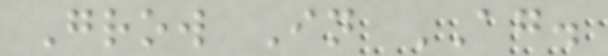Grow In AG.
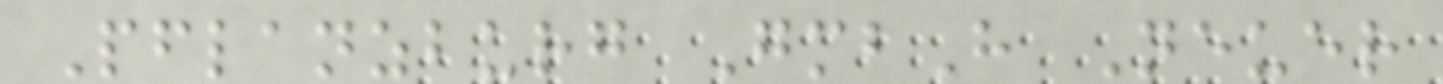Pflanzburg GmbH Neuer
